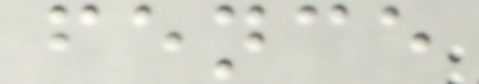fence
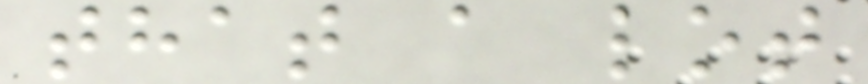that a lot
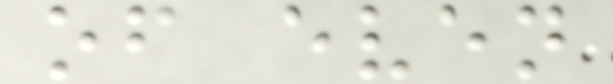of even
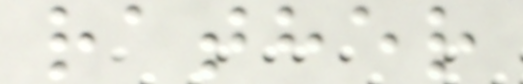rather
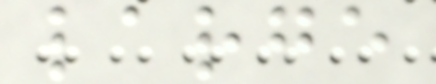large
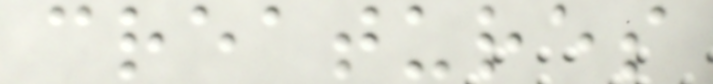creatures
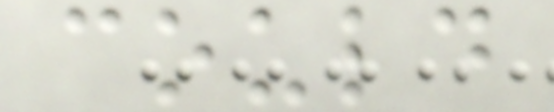could
